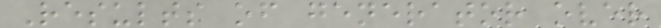Results of generator over
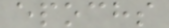epochs
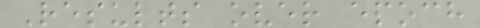Results over epoch
